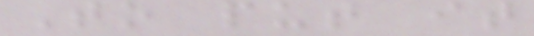To put it
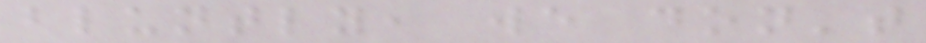bluntly, we don't
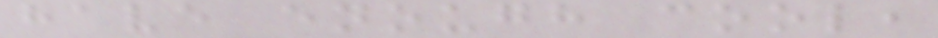have enough cool,
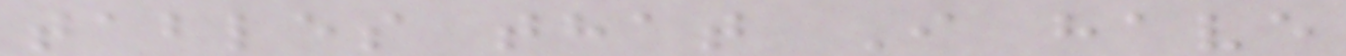tables that I have
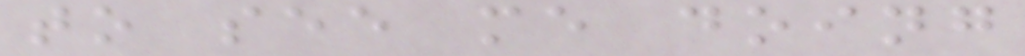to see me doing
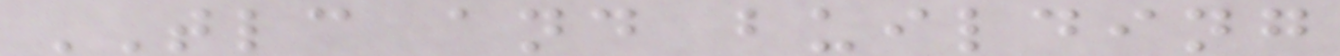TLC and building
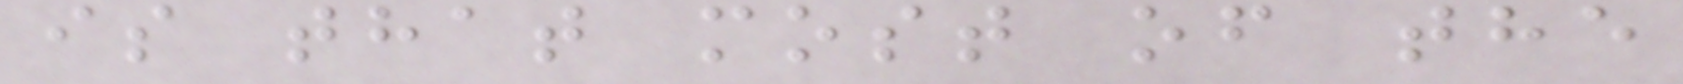is that most of the
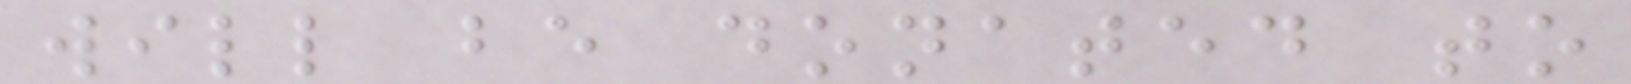will be donated to
